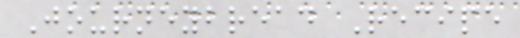Journeybread Recipe
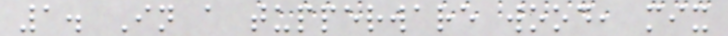1. In a tupperware wood, mix
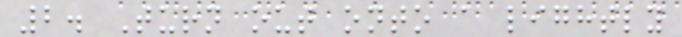2. Turn out onto a lightly
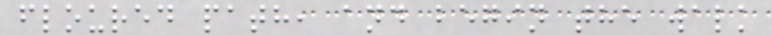floured path, and begin the walk
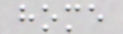home
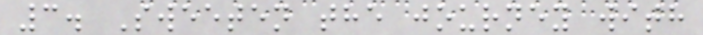3. Sweeten the journey with
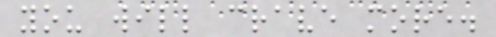you will crave more.
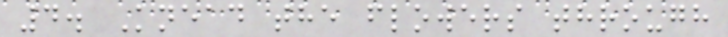4. Knead the flowers through
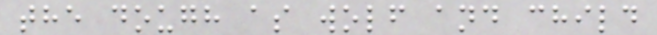the dough as wolf and child
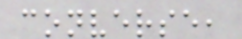converse,
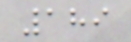189
